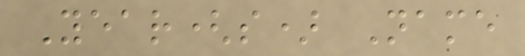Year(s) Name
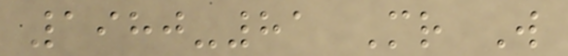1980-81 Mr W
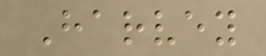Harvey
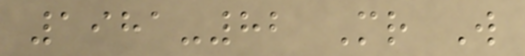1981-82 Mr W
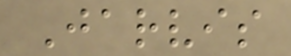Jarvis
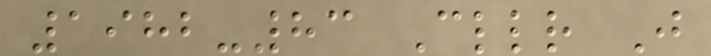1982-83 Cllr J
